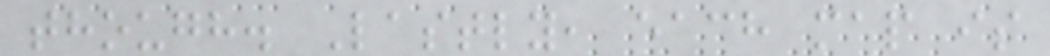though. Lastly, each map is
